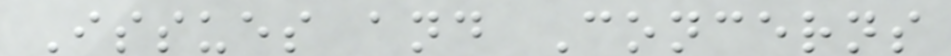Issues and Concerns
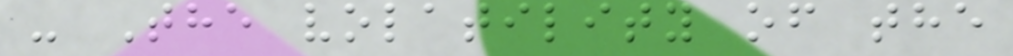- The volatility of the
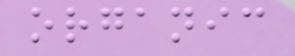organic
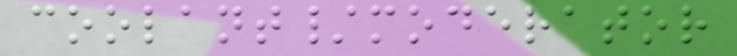coolant/moderator
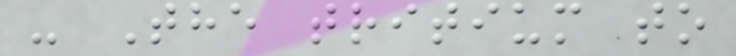- The tritium to
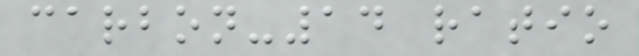carbon-14 ratio
